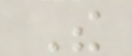The
